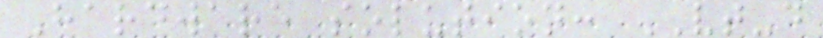Hardware solution: VT-d
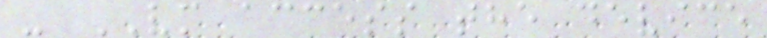- VM access the device
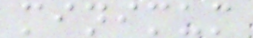minimum
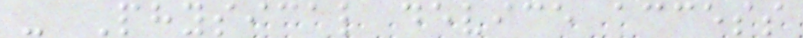- Physical device access
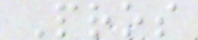Pros
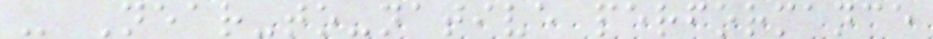- Near-to-native performance
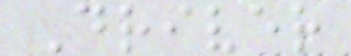Driver
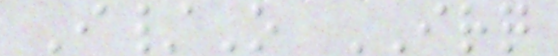I/O IRQ
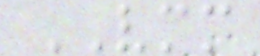VMM
